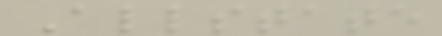Allstate
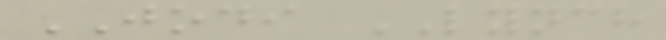JODI LYNCH
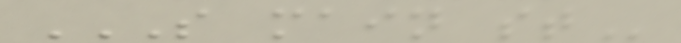S MAIN ST
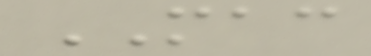MAC
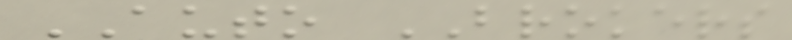AUTO BROKERS
